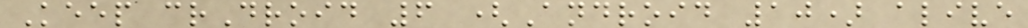Keep crDroid 6 (Android 10) alive
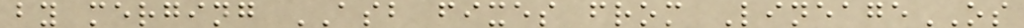by merging ASB fixes from LineageOS
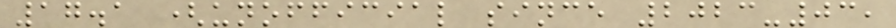17.1 (unofficial since 2023-03,
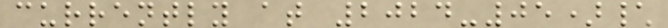currently at 2024-05)\
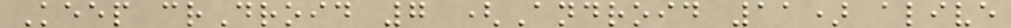Keep crDroid 7 (Android 11) alive
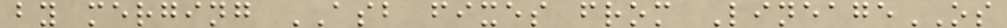by merging ASB fixes from LineageOS
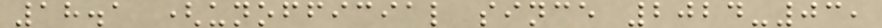18.1 (unofficial since 2024-03,
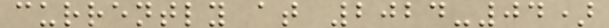currently at 2024-04)
